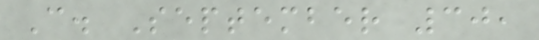C. September 30,
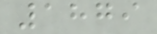1879
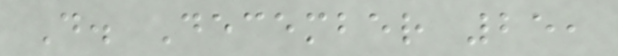D. December 25,
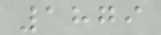1879
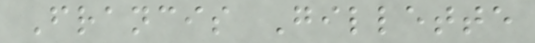Francis Gillette
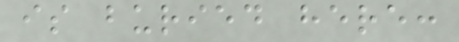is buried here:
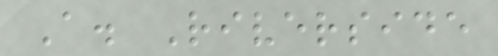A. Riverside
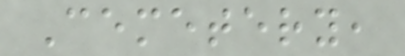Cemetery,
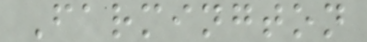Farmington
